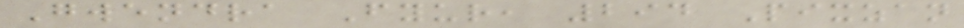Gwendra Fyur, 294 Pixzan
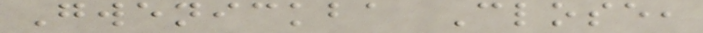Gwenickba Close,
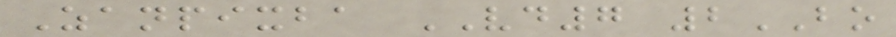Zanpixba VD7 2BO
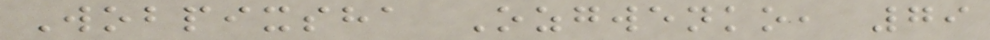Wobpixsha Ozgwenko, 79
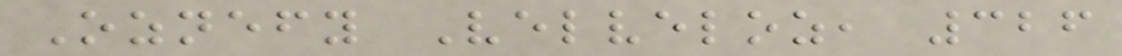Oznefy Velveloz, 326
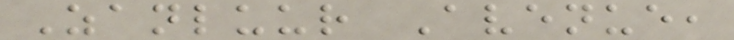Zanluur Avenue,
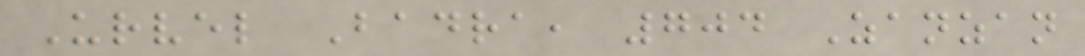Urvel Badra, 704 Zanzan
